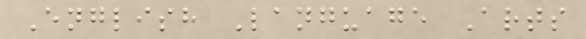English Language Arts
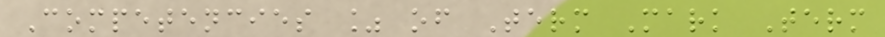Competencies % of Term Mark Term
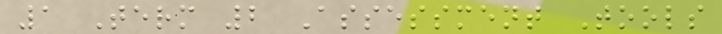1 Term 2 Assessment Tools
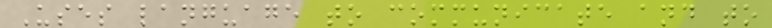Uses language to communicate and to
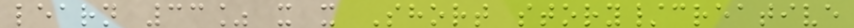learn 33% x x Short story/creative
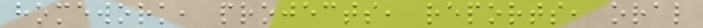homework, projects, reports, oral
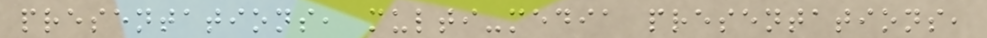presentations, multi-media presentations,
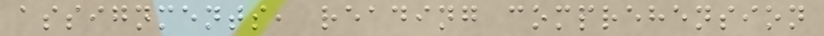assignments, reading comprehension
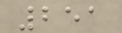251
